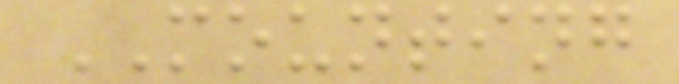MOUNTING
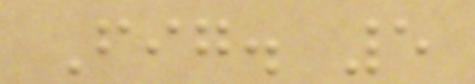Fig. 5
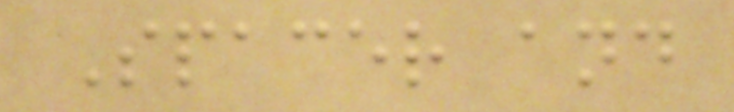Spacer and
